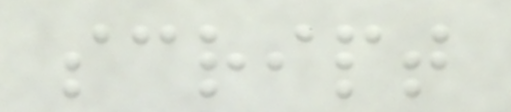script
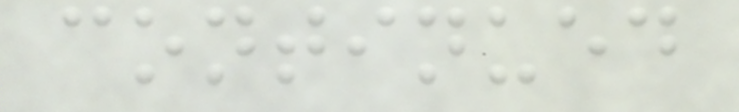continued
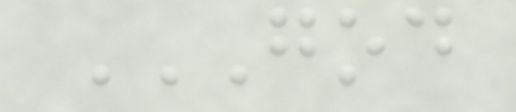GOD
